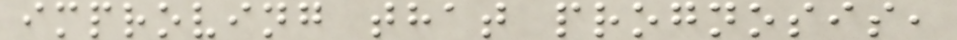improving that prognosis,
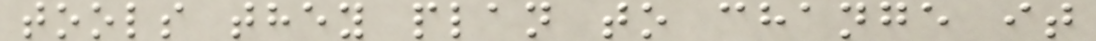tools they plan to change it
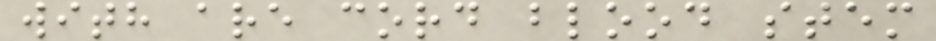with are cord blood stem
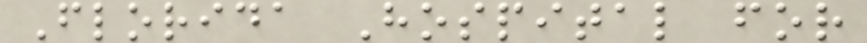Florida Hospital for
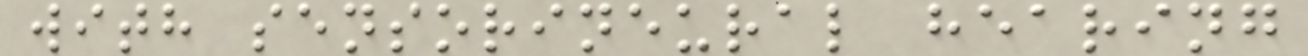with sensorineural hearing
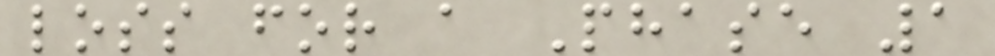loss for a Phase 1
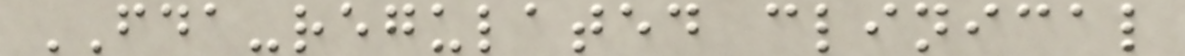FDA-regulated clinical
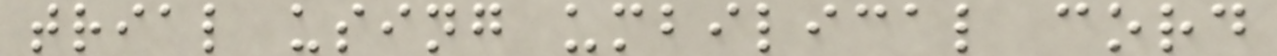trial using umbilical cord
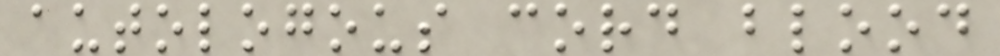autologous cord blood
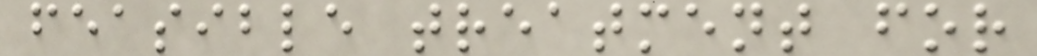feasible treatment for
